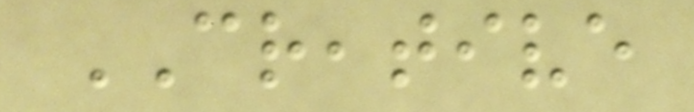CREATIVE
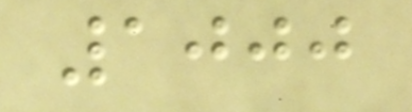1000
